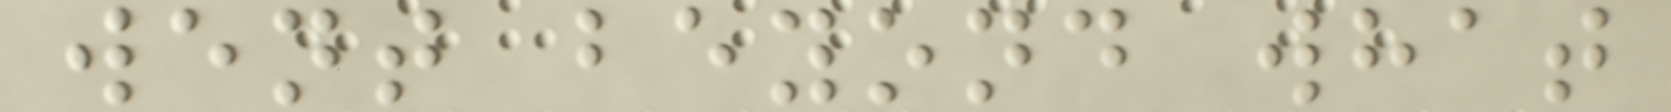went beyond what
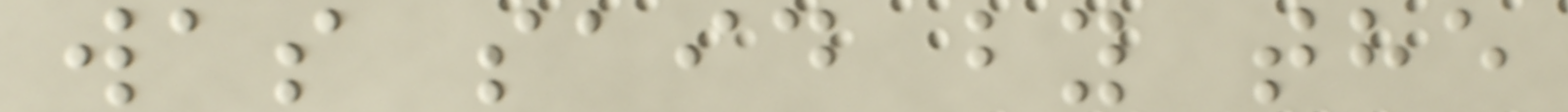was said by the
